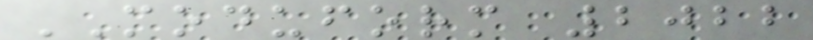MODUFORM 2022
